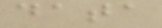data
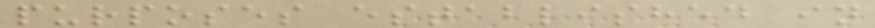purposes established in
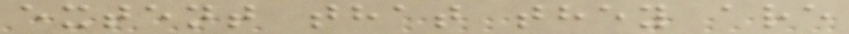extent that they are
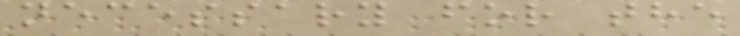necessary for the
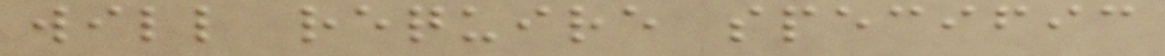will require specific
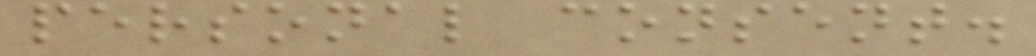personal consent.
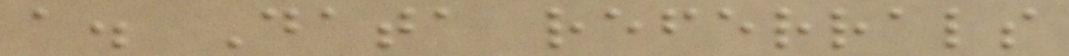a. Data referrals
